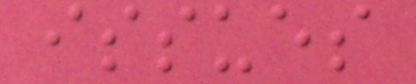issues
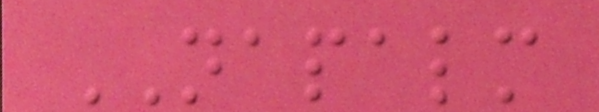NAPALM
